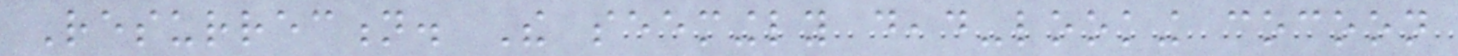Resurrection. The seemingly dead-looking cocoon
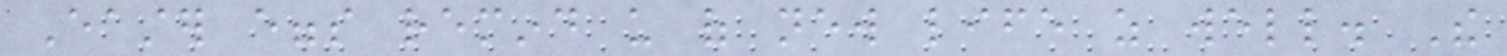Easter eggs remind us of new life as well. The
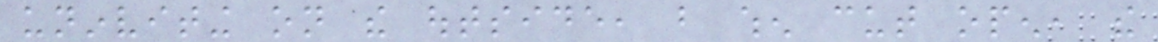uninviting on the outside, but when cut open, the
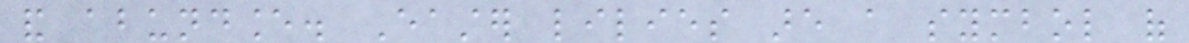and abundance. Easter lilies are a symbol of
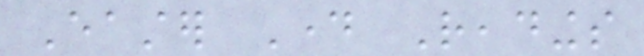Easter Day Readings
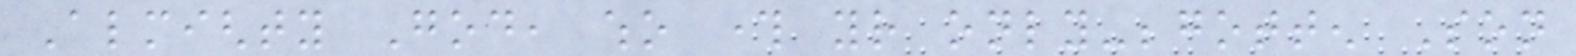Almighty God, who through your only-begotten Son
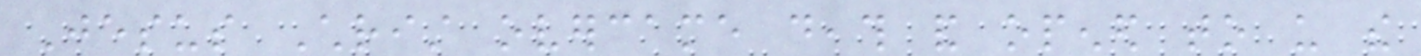Jesus Christ overcame death and opened to us the
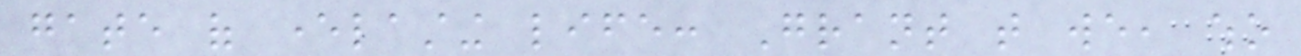gate of everlasting life: Grant that we, who
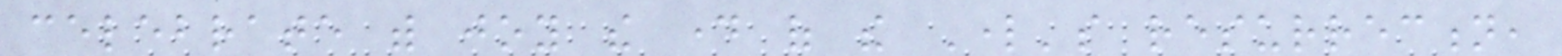celebrate with joy the day of the Lord's resurrection,
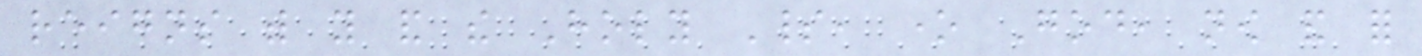reigns with you and the Holy Spirit, one God, now and for
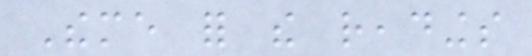Theme for the readings
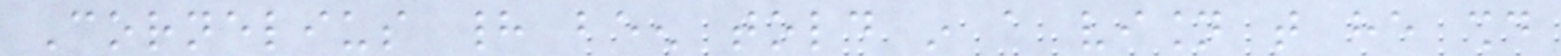Cornelius had been told in a vision that he should
